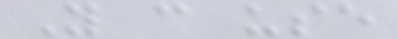You can use
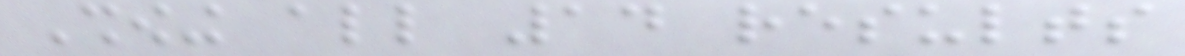Showing all 14 results
